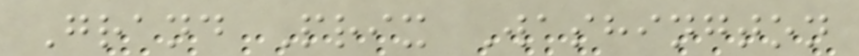Grand Prix Washington
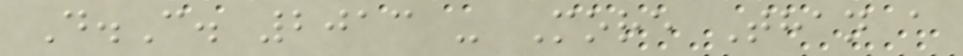D.C. 2013 - More Than a
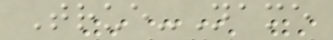True-Name
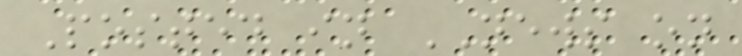Posted in NEWS on
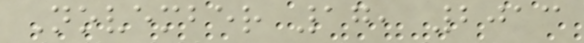November 17, 2013
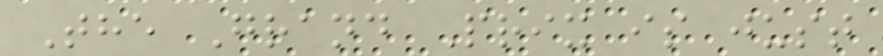The Grand Prix is just
